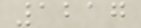1217
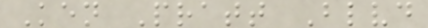Ken Pratt Blvd
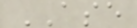ASE
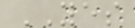YES
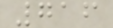716
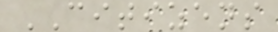CITIZENS
